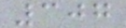307
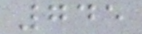745
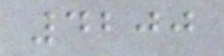4200
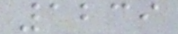1239
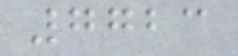7723
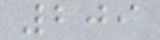209
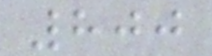800
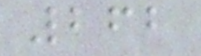262
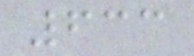633
